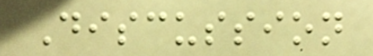Discussion
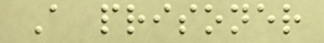A prisoner
